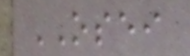OSEI
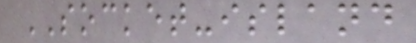SOCKET-island
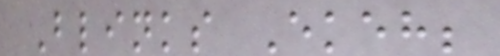Blinks Ekeh;
